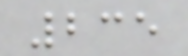235
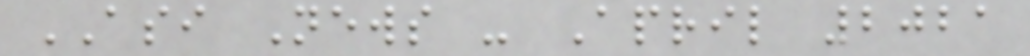ASI News - April 2021
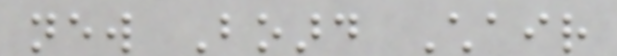new Board Chair
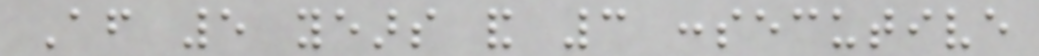After 5 years and 3 consecutive
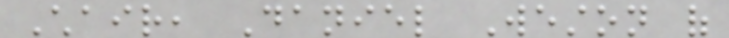Chair, Daniel Weston of
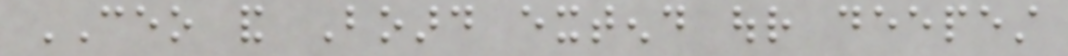CEO and Board extend our deepest
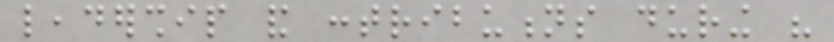leadership and contributions during his
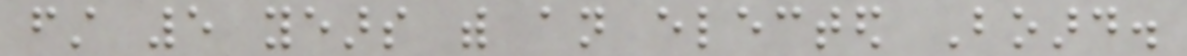first 5 years with an elected Board.
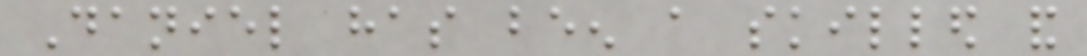Daniel has been a skilled and
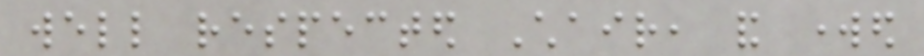well respected Chair, and worked
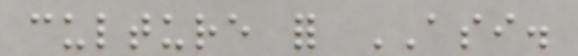culture for ASI.
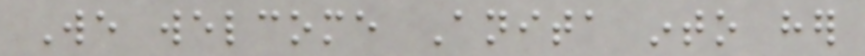We welcome Anita into her
